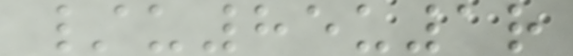/u85u1r
